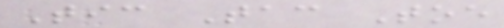Tic Tac Toe
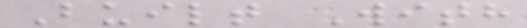Built With
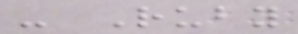- Ruby
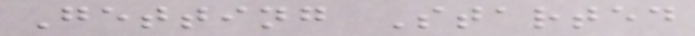Getting Started
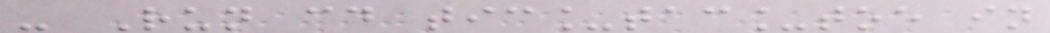- Run cd tic_tac_toe in
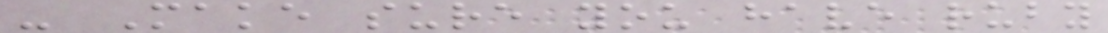- Make sure you have ruby
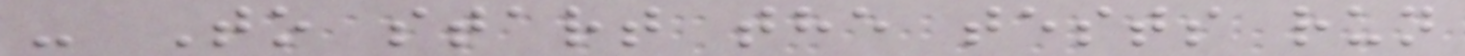- To start the tests run
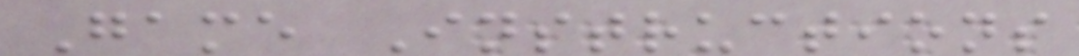Game Instructions
